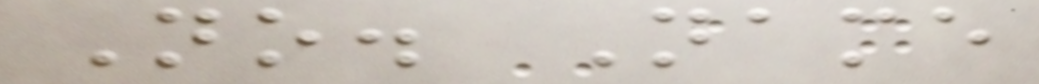No. Name
